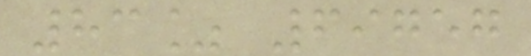83% 69757
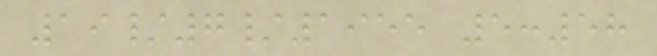19/7/1955 5:58
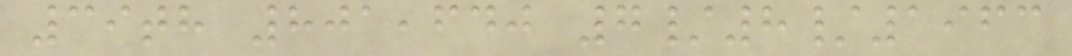39th 801,640 7/8/1963
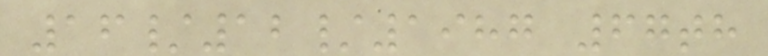16/12/1987 67th
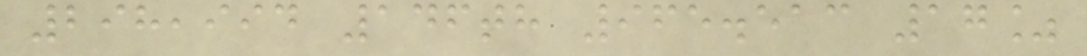298,994 146th 965.513 17%
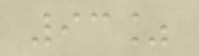93%
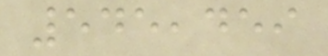545,459
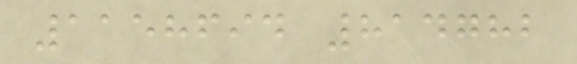1158694 814782
